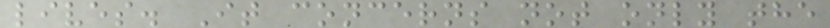lives. It concerns not only the
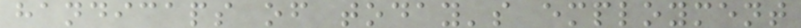handicaps of today's employment
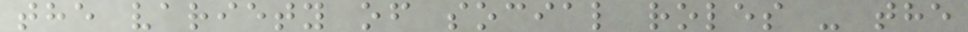the variety of social roles - the
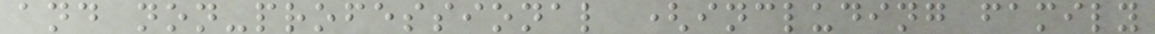and non-professional (including family
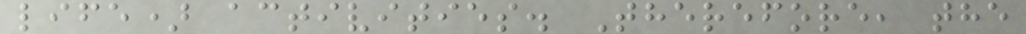life) activities. Therefore, the
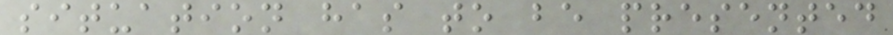situation has to be presented
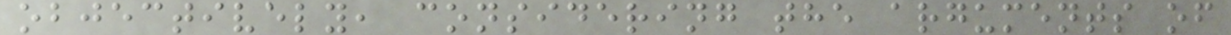objectively, considering the arguments of
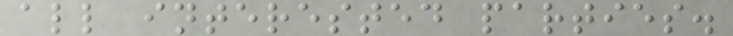all interested parties.
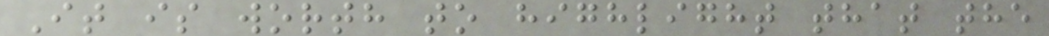It is worth to highlight that the
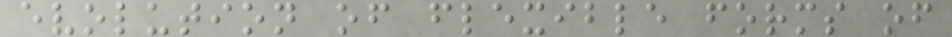evolution of flexible forms of
